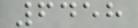6458
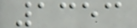1353
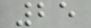25
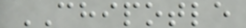CHIPOTLE
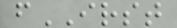fIRST
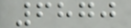6870
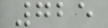725
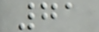71
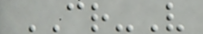CR-V
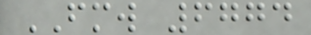FMW 6774
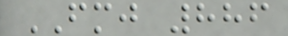FMJ 886
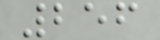256
